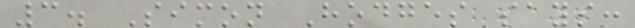3. Simon Hodges says:
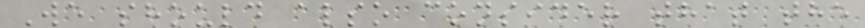We should also consider that the
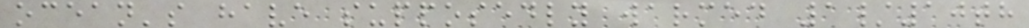ocean's have supposedly warmed 1/10th
